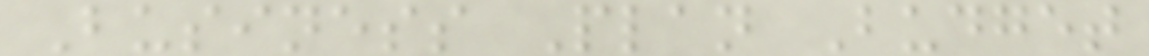Business Plan Budget
